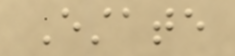Estate
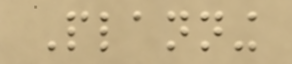Planning
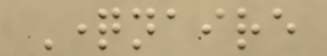Questionnaire
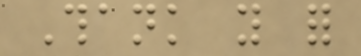Thank you for
